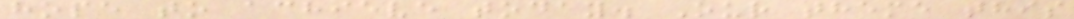hope to achieve today. Our theme this
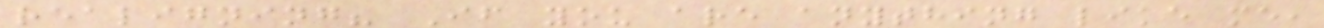realigning? If you are anything like me,
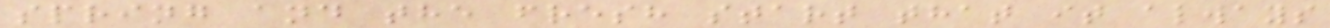spring and the fresh start that it always
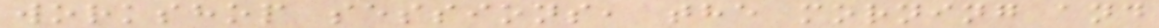workshop sessions, the morning and
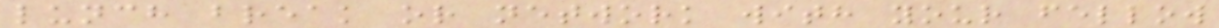lunch break or network with your fellow
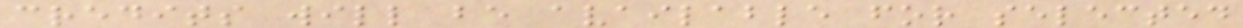credits will be available for selected
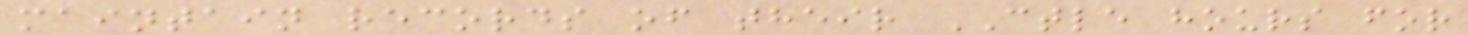maintain records of their CTLE hours for
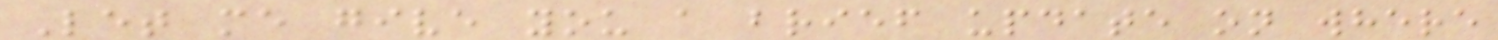Let me give you a brief update on where
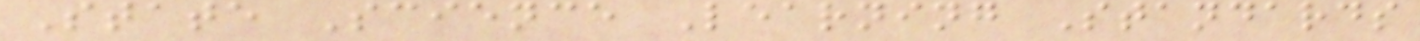State Science Learning Standards
